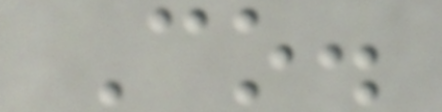Co.
